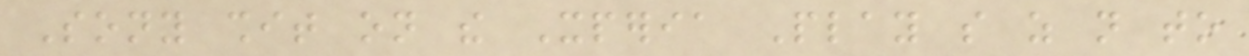Sony shit on the Xperia Play so as not to
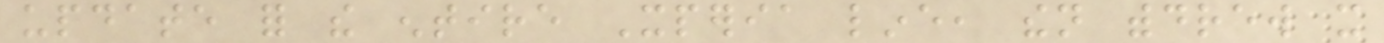update for the entire Xperia line, then withdrew it
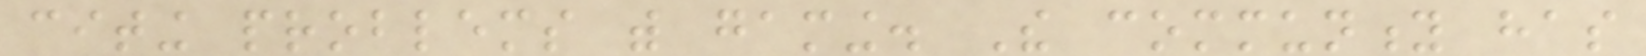citing problems with gaming. The community has
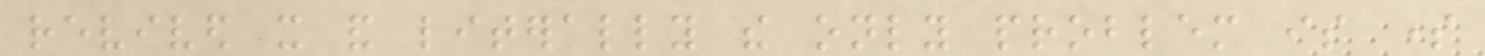revived it and literally the only problem is some
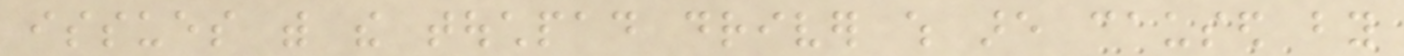issues with the touchpad driver which are caused by
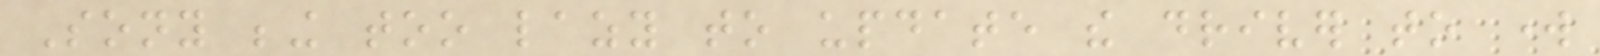Sony being too lazy to update the driver to work
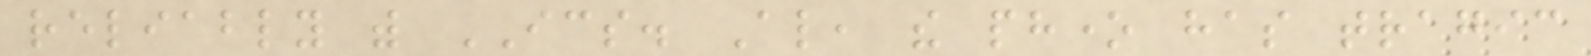reliably with ICS. Also, the phone has tragic
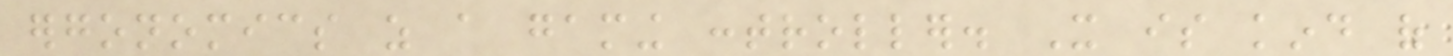ergonomics as a gaming controller. It is kind of
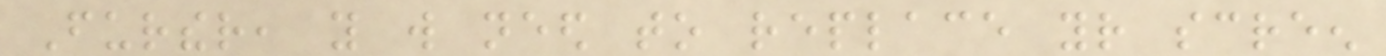Further, you will need to replace your screen
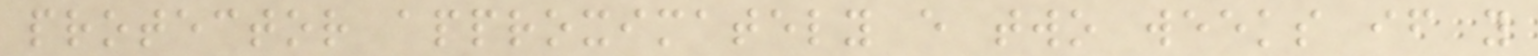protector approximately every two weeks if you
